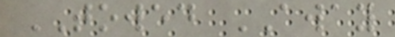TOWED AWAY
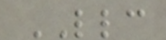LLC
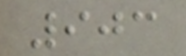903
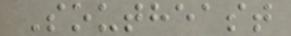Southeast
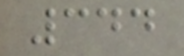344
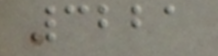3221
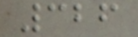326
